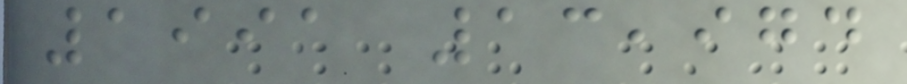1991 13,974
